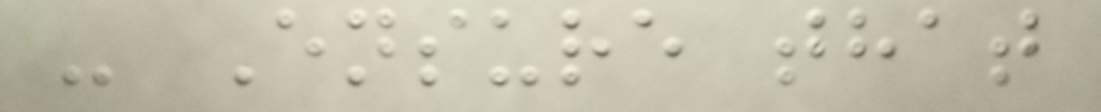- Ensure that
